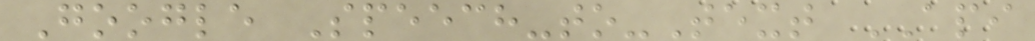Google Speech-to-Text API
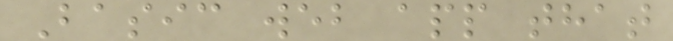Basic web app that
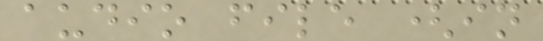audio file (in
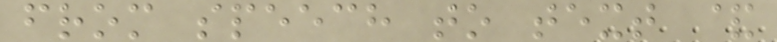from speech to text &
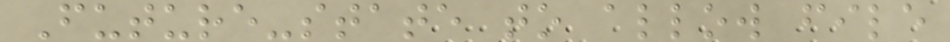Future-state to allow file
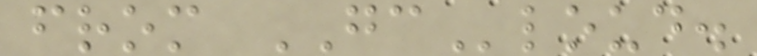from GCloud.
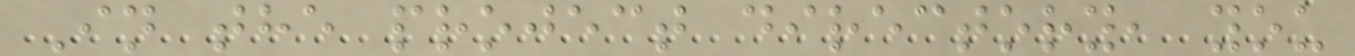In the project directory, you
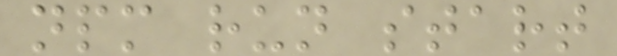npm run start
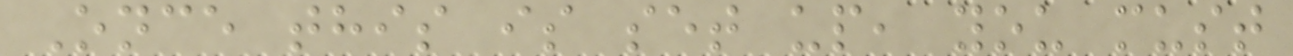Once this is set up, you must
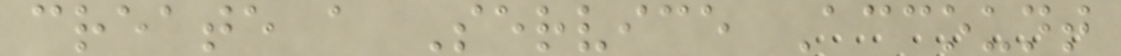create a Service Account
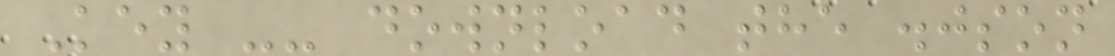Key -- download the .json
